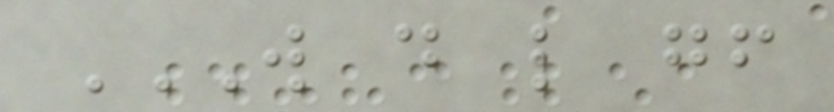W D L GF
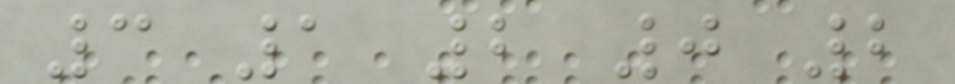3 1 2 0 2
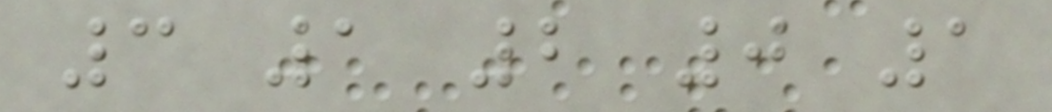3 1 2 0 1
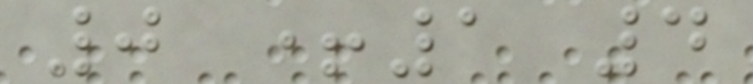0 +1 4
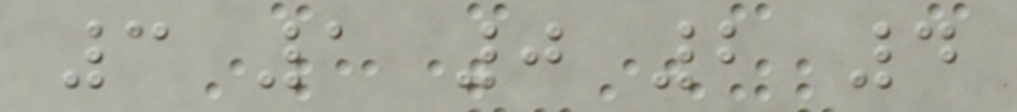3 1 0 2 4
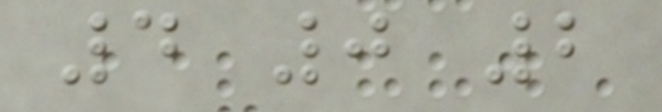4 0 2
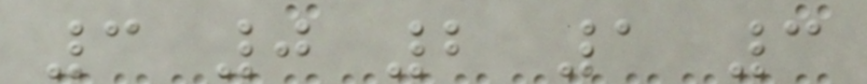3 0 2 1 3
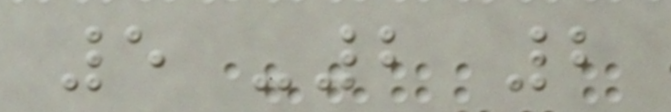5 -2 2
